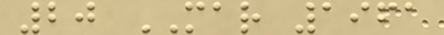20 MAR 1961
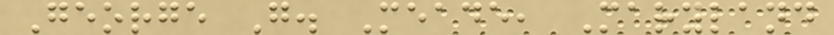George G. Meade, Maryland
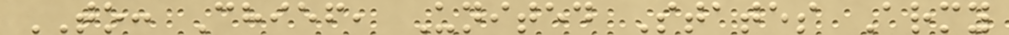TO: Chief, United States Army
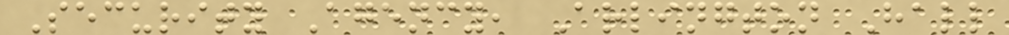Security Agency, Arlington Hall
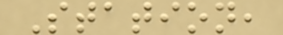Station,
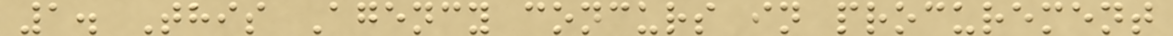1. This Agency concurs in procurement
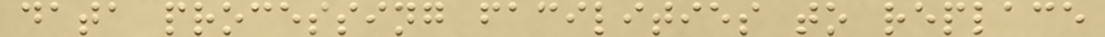data processing facilities to replace
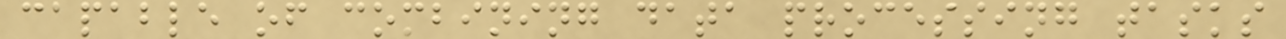capable of combining data processing tasks
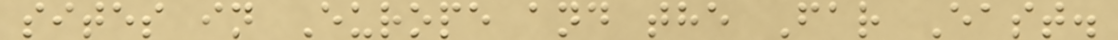sites in Europe and the Far East.
